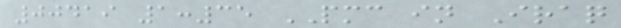00419 1:35 PMC in Iraq
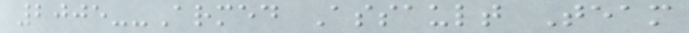2005--Armed Assault Team
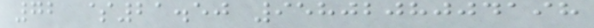72 $21.50 9580208004198
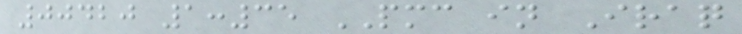00420 1:35 PMC in Iraq
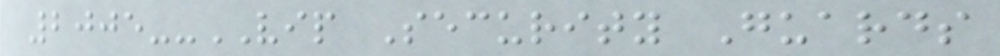2005--VIP Security Guards
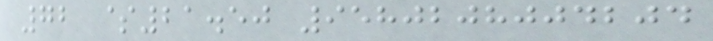72 $21.50 9580208004204
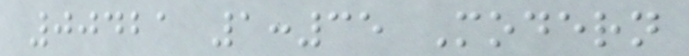00421 1:35 Modern
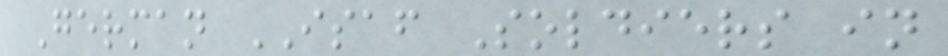German ISAF Soldiers in
